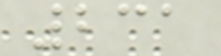231
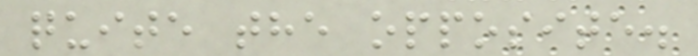quite the opposite.
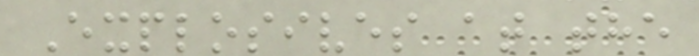Explosives at the
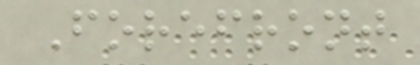Forefront
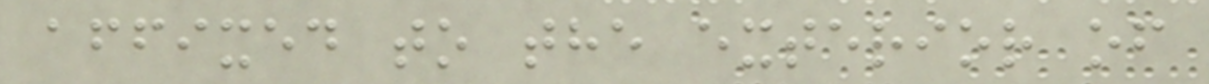affixed to the exterior of
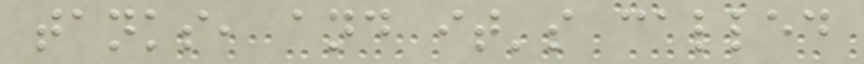tanks, and it's called
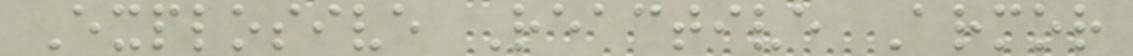Explosive Reactive Armor
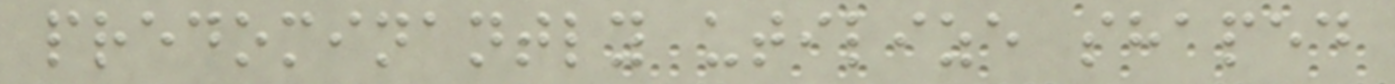predominantly utilize shaped
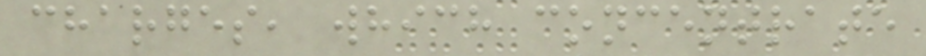charges, which concentrate
